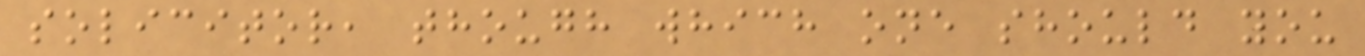solicitor, though which one should you
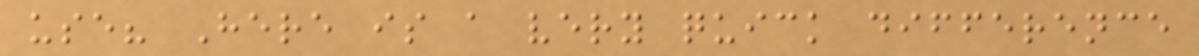use? Here is a very quick difference
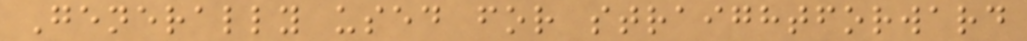Generally used for straightforward
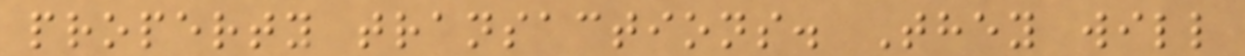property transactions. They will
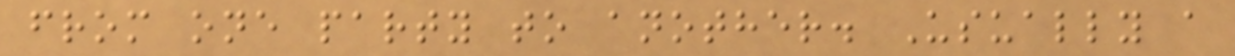from one party to another. Usually a
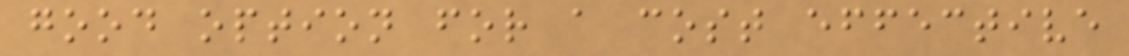good option for a cost effective
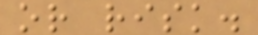or risk.
